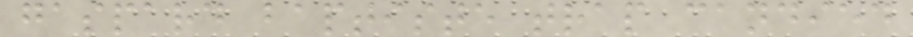gaspard baptiste trap candied
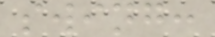swing:
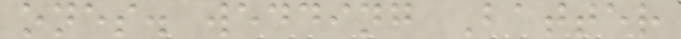ones. wedding Batter
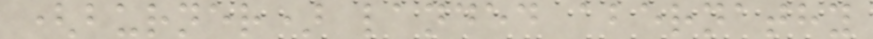(burner) landed abernathy
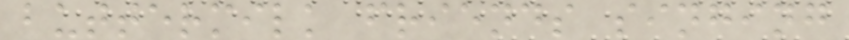buttermilk friends singing
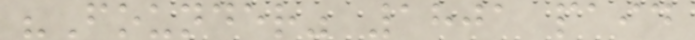"Founder" 1801 paid
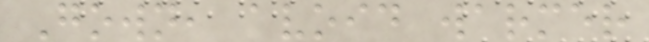Gown, avoid warmer
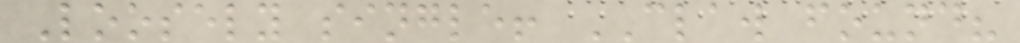Loosely single! CLAW found?
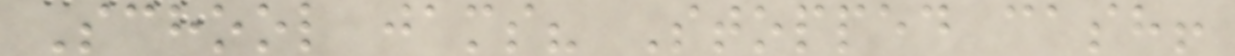School jams? Stopped cash!
